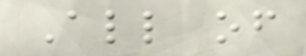All of
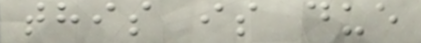this is due
